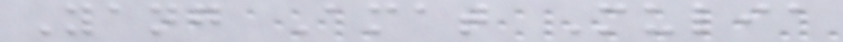Yang Amat Mulia
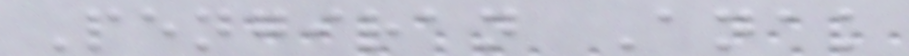Pengiran Anak
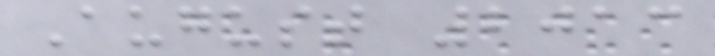August 2013
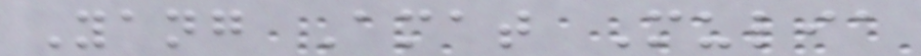Yang Amat Mulia
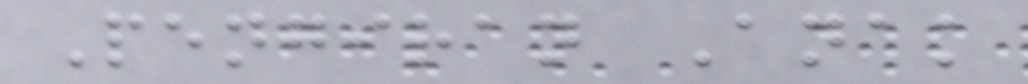Pengiran Anak
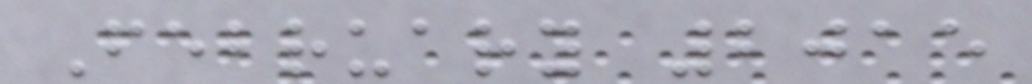February 2015
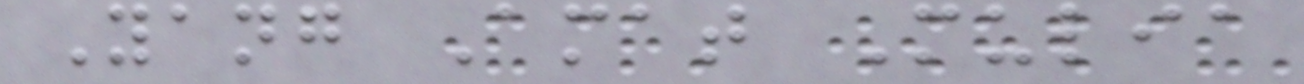Yang Amat Mulia
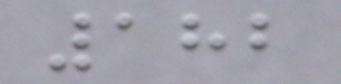182
